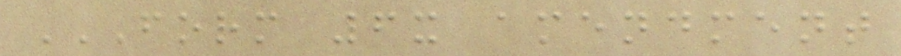FORM 6X AMENDMENT
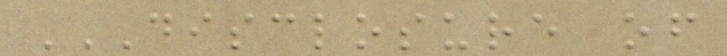DISCLOSURE OF
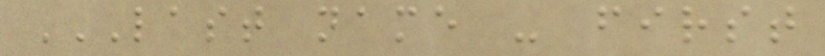LAST NAME - FIRST
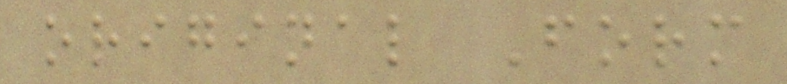original Form
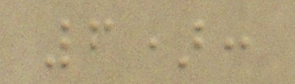6):
